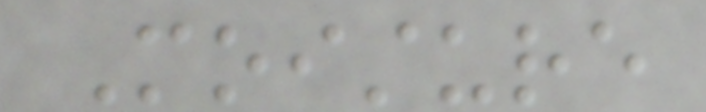Moisture
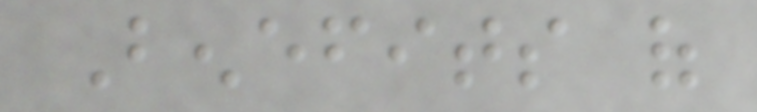Benefits of
